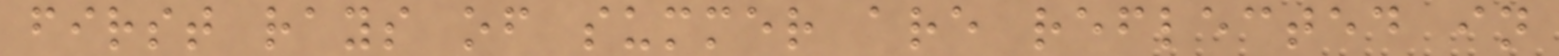first rays of summer are reflected in
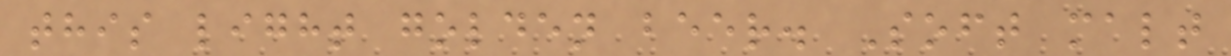this light golden beer. Soft malt
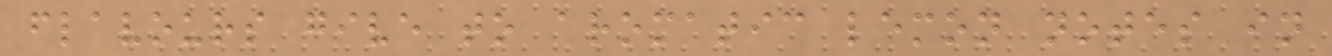flavours give to aromatic lemon notes in
